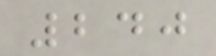240
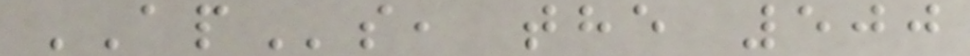APs, the 500
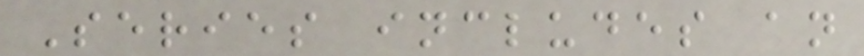Series includes an
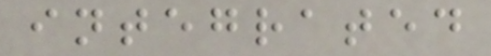integrated
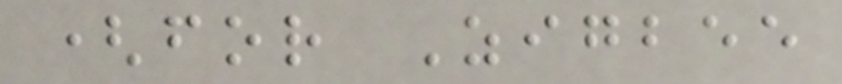(for Zigbee
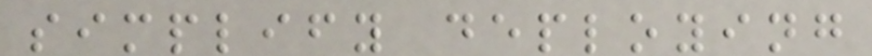simplify deploying
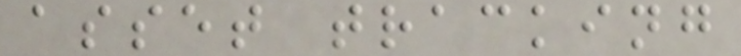asset tracking
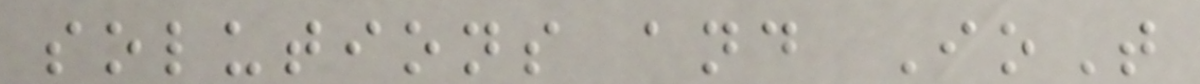solutions and IoT
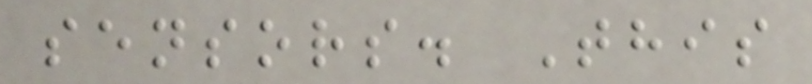sensors. This
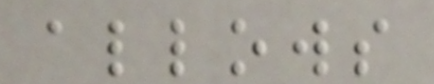allows
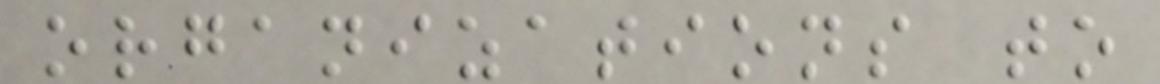organizations to
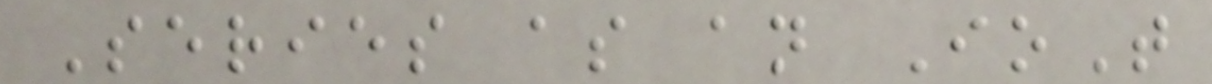Series as an IoT
